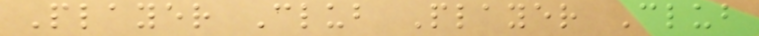Player Club Player Club
